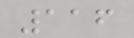116
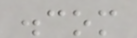.com
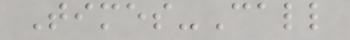Times-Call
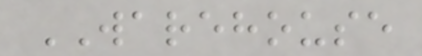WAREHOUSE
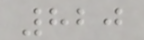820
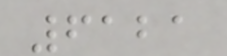6121
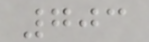703
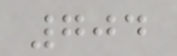704
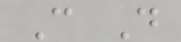C D
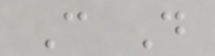C D
